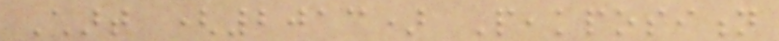Chart (2013) Peakposition
